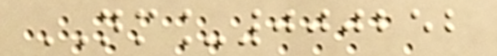NM_000252
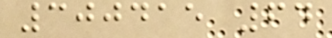300415 64
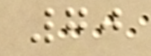70
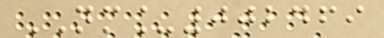NM_002469
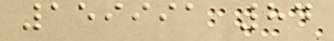159991 84
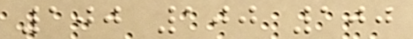100 100 100
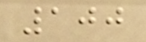100
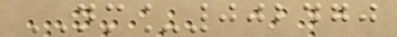NM_002470
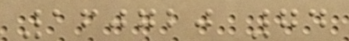160720 74
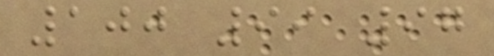100 99 97
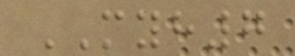MYH7
